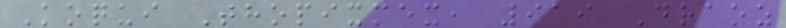Koqui Thopixmex, 919 Draoz
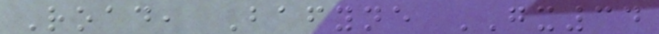Road, Bafyne GX34
